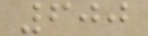600
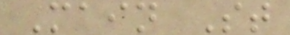Main St
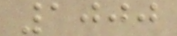1000
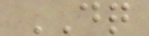DQ
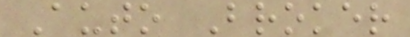Auto Broker
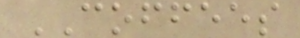COFFEES
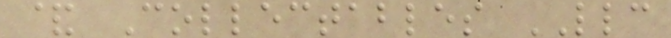& Collectables LLC
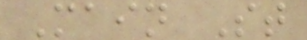Main St
